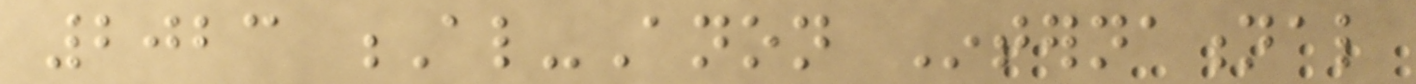2023 Al-Anon International
